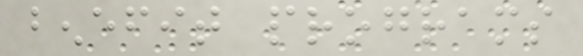benefit programs
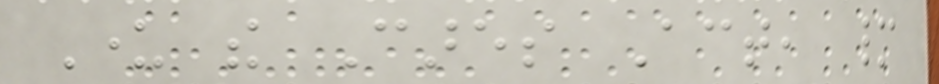Under the Cares Act, many
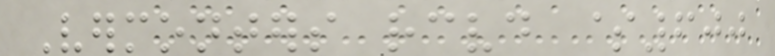Vermonters received $600
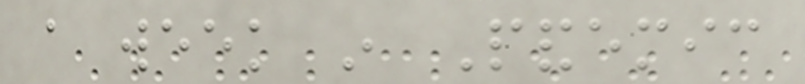a week in Pandemic
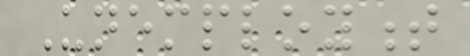Unemployment
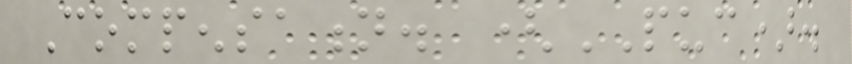Compensation. (PUC).
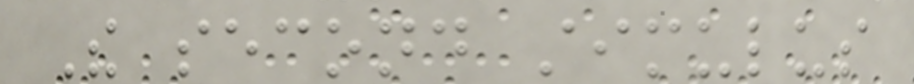The second stimulus
